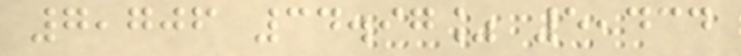7,706 34.97% 5,434
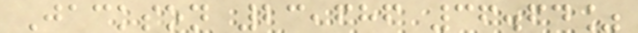Jackson 23,686 36.64%
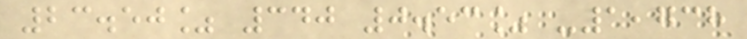23.50% 340 0.53% -1,738
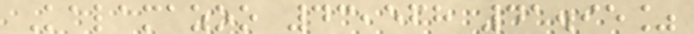Kalamazoo 43,568 41.95%
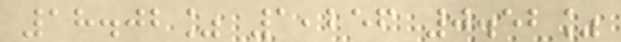18.02% 1,256 0.52%
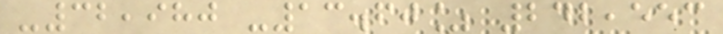-32,980 -13.60% 242,553
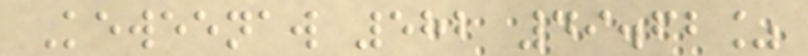Keweenaw 582 49.62%
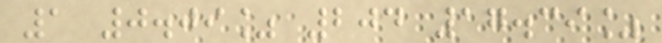1 0.09% 204 17.39%
